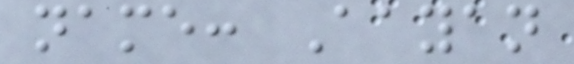name: Aayan
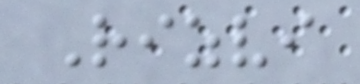Rizvi
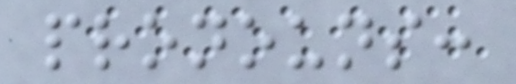pronouns:
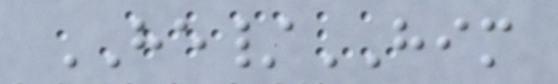HE/HIM
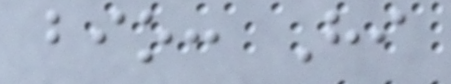bio: Hi
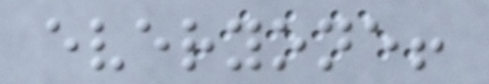everyone!
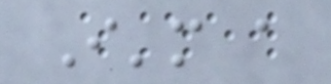I'm a
